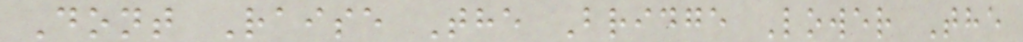Dont Raise The Bridge Lower The
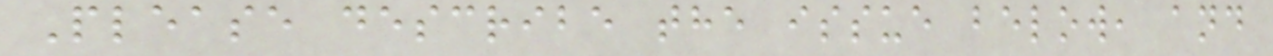Please describe the issue below, and
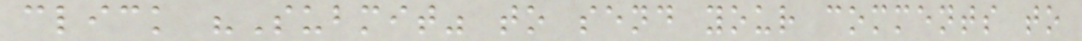click "Submit" to send your comments to
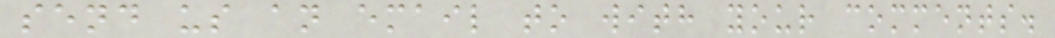send us an email to with your comments.
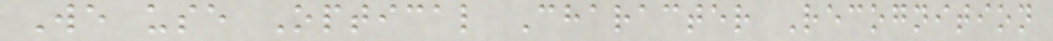We use Optical Character Recognition
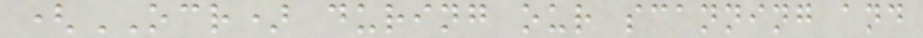(OCR) during our scanning and
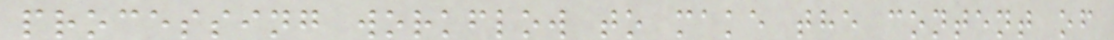processing workflow to make the content of
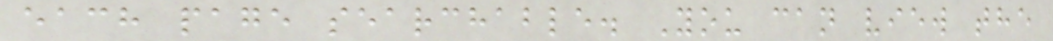each page searchable. You can view the
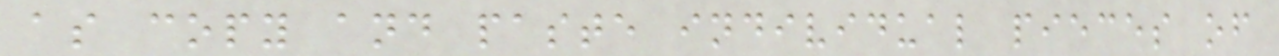as copy and paste individual pieces of
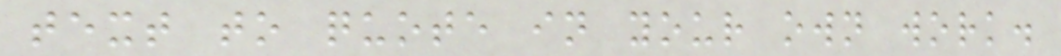text to quote in your own work.
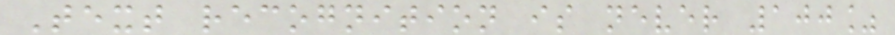Text recognition is never 100%
